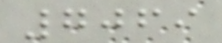7069
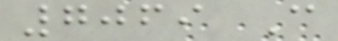7069 C
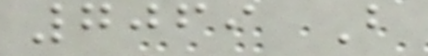7069 B
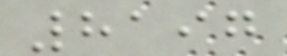8197
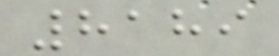8189
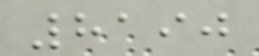8190
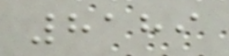8189
